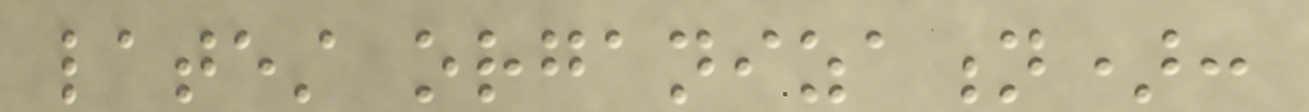latest organization):
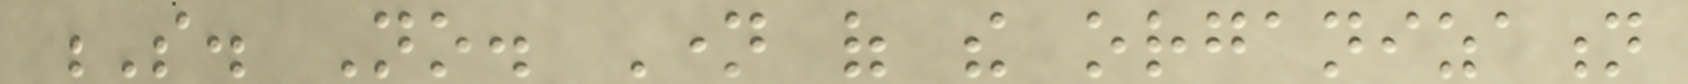S. No. Name of the organization
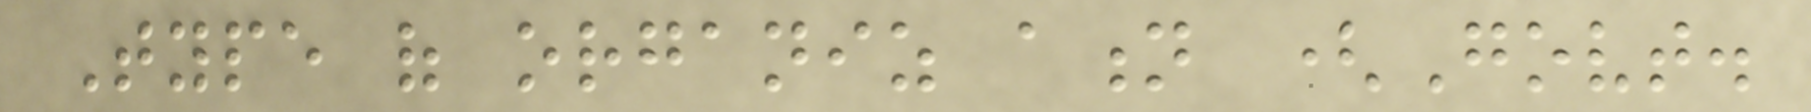Type of organiz ation (Govt.
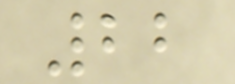22
